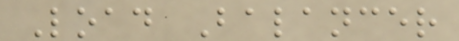Load Balancer
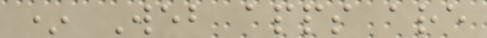* Web apps are
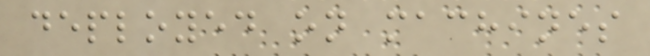deployed on machines
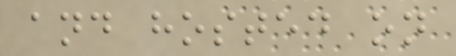and hosted on
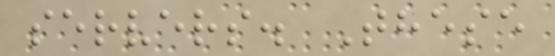servers. These
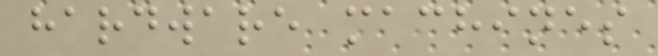hardware machines
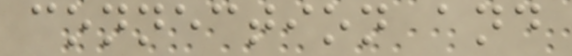connection and
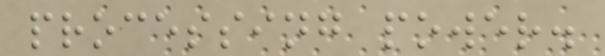processing power.
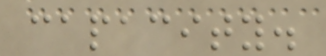capacity.
